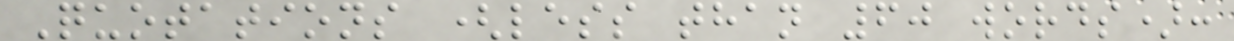Quotations (less than 60 words):
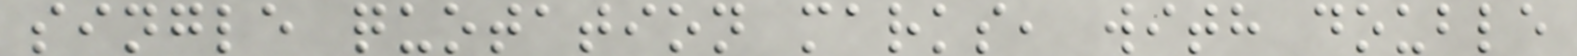single quotation marks, with double
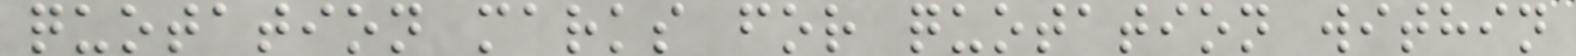quotation marks for quotation within
